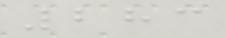283
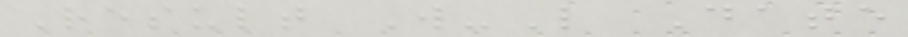Result W-L Date
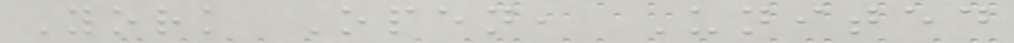York Open, United
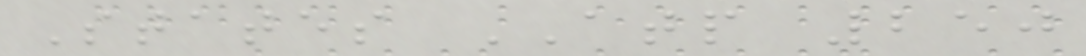States ATP 250
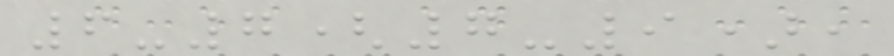6-7(7-9),
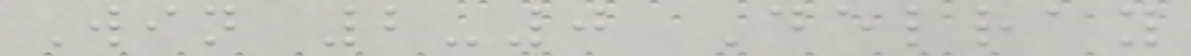Win 2-0 Delray
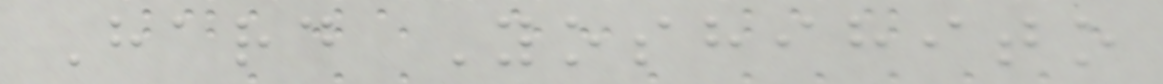Hard Yoshihito
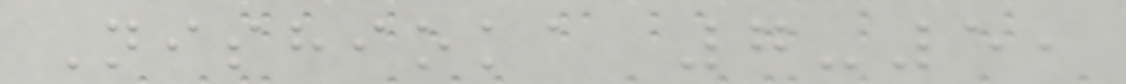Nishioka 7-5,
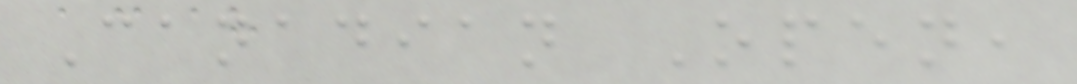Canadian Open,
